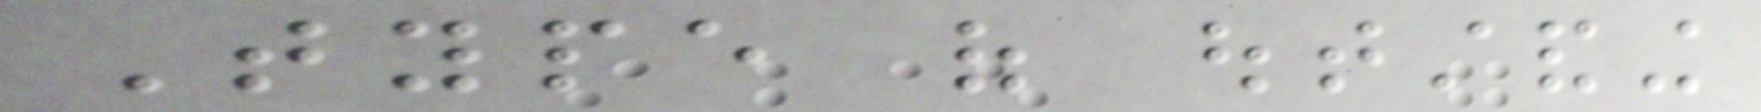Type of outstanding
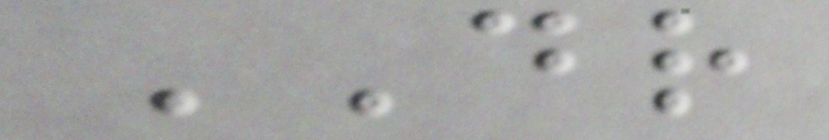DR
